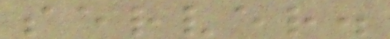server.
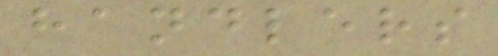handlers
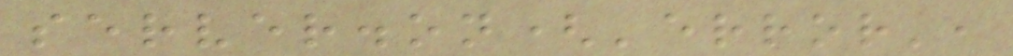server.on('error',
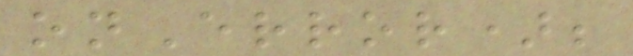onError);
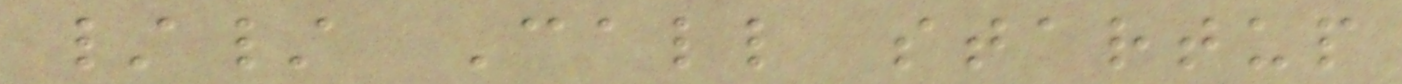// Call startup
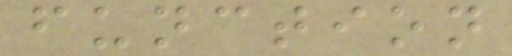function
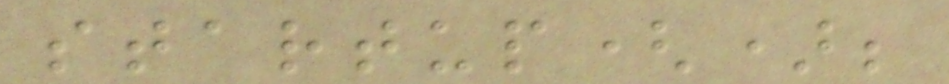startup();
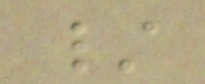/
